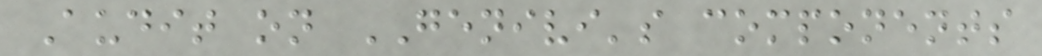Audit on GENIVI's components
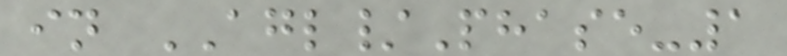in AGL/Phase-1
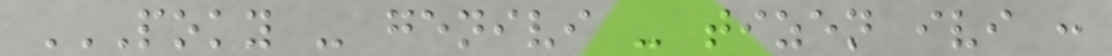POKY - GENIVI - TIZEN IVI :
